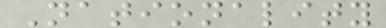Nationality
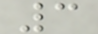3
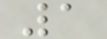1
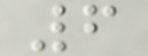6
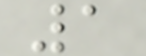1
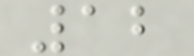12
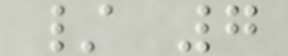/ 7
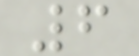6
